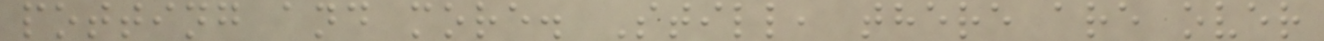potting and more. Still, there are over
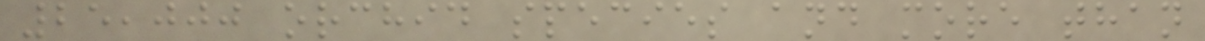25,000 orchid species and more than
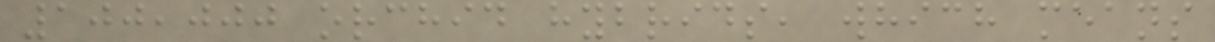100,000 orchid hybrids, which means
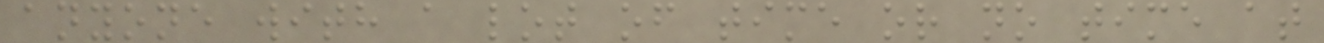anyone with a lot of time or no time at
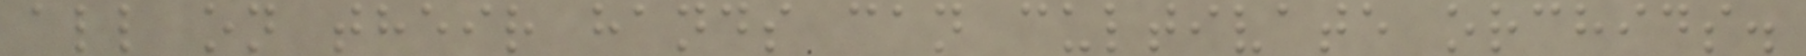all on their hands can cultivate orchids.
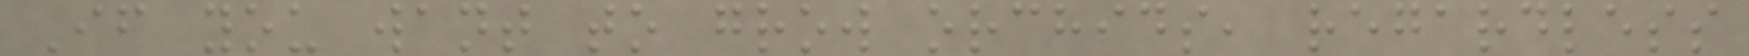If you want to grow orchids, regardless
